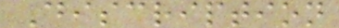Discription
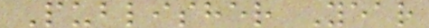Publisher Year
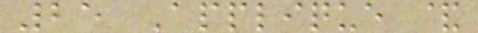25 Applique &
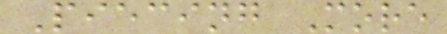Piecing More
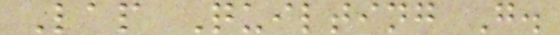Lap Quilting G.
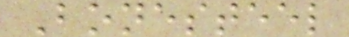Bonesteel
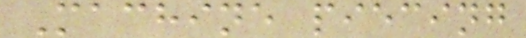Machine piecing
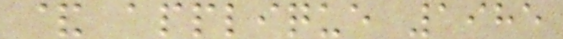& applique 1985
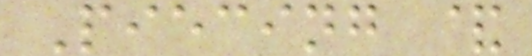Piecing &
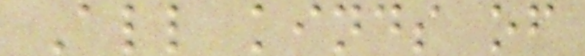All kinds of
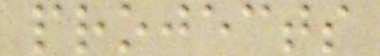projects
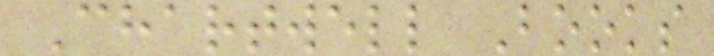Chartwell Books
